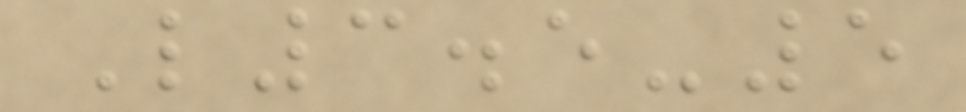L3.5-5
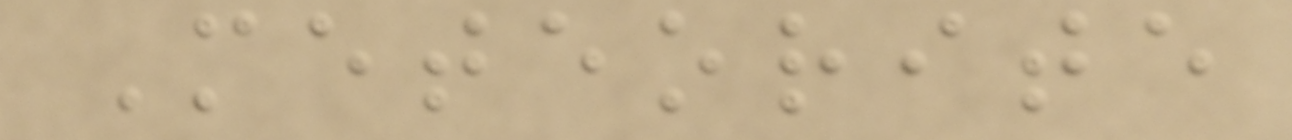Meteorite
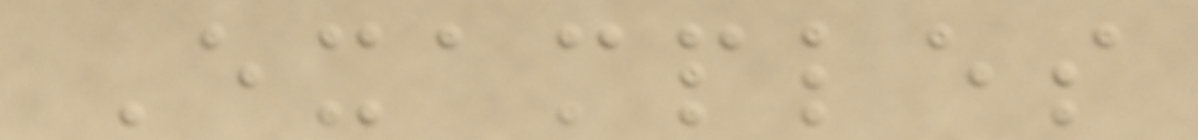Examples
